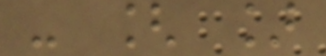- [ ]
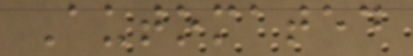Automated
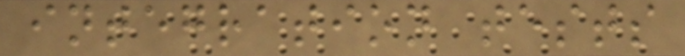integration tests
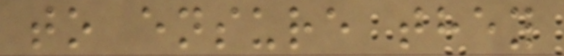to ensure they
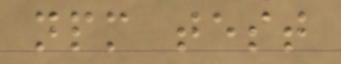npm test
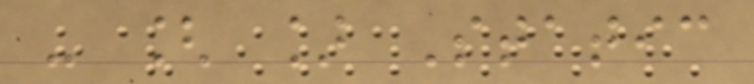- [ ] Static
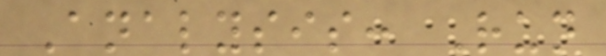Analysis: Run
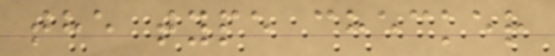the type checker
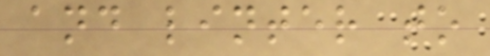and linter to
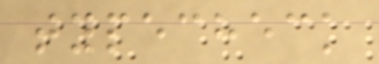typecheck
